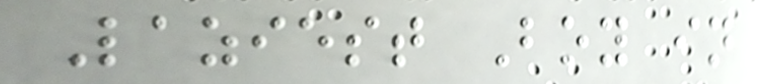Laziest Boy in
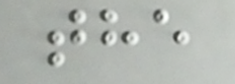the
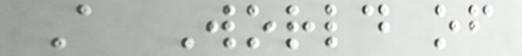A World of
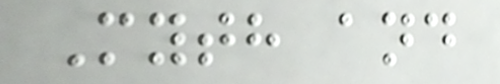Myth and
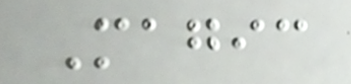Magic
